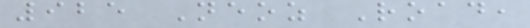925 Neoz Road,
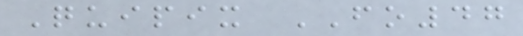Quipix FO47
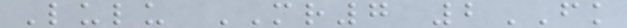Lulu MR7 2FK
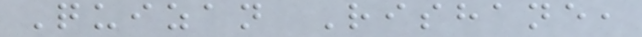Quizan Rishane,
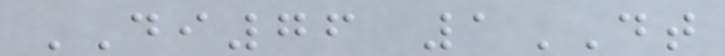DI76 1DT
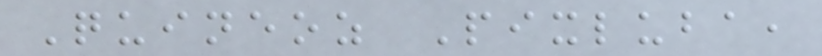Quineoz Pixluba,
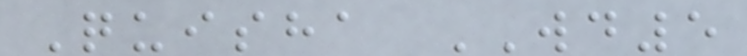Quisha WD5
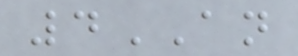4AN
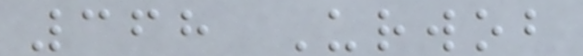368 Urwob
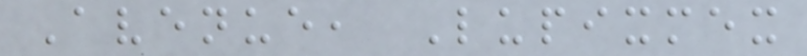Avenue, Lupixmex
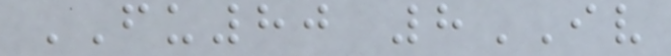FU80 8IV
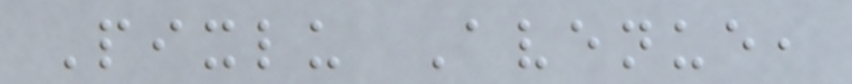Pixlu Avenue,
